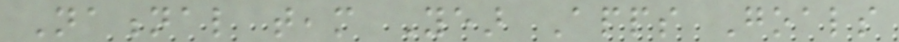National team Year Apps Goals
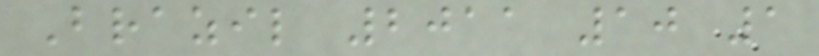Brazil 2011 10 1
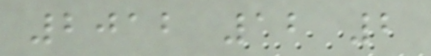2012 12 2
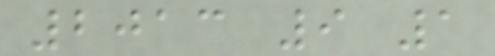2013 9 1
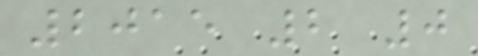2015 2 0
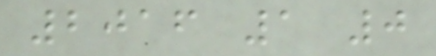2016 1 0
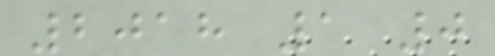2018 1 0
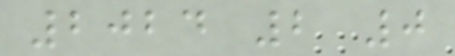2024 2 0
